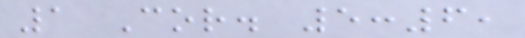1 Cor. 5:6,
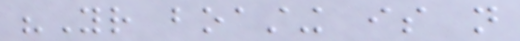"Your boasting is not
